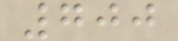700
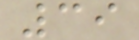39
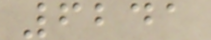6241
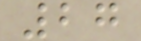27
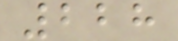228
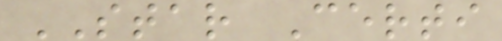STAR Certi
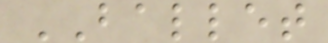BALLET
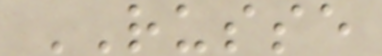RUSSE
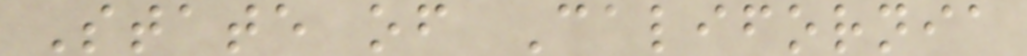State of California
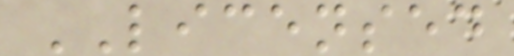LICENSED
